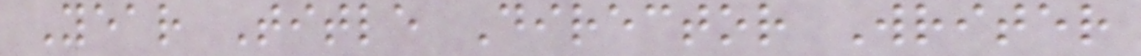Year Title Director Writer
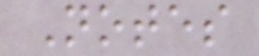Notes
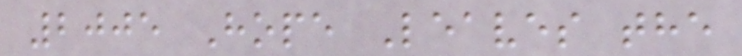2005 Hope Leaves the
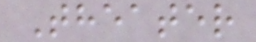Theater
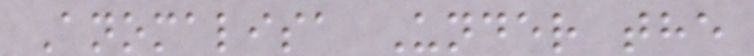Anomalisa Under the
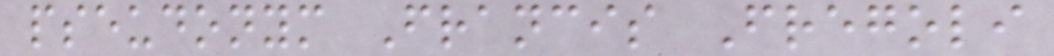pseudonym Francis Fregoli
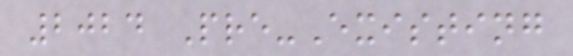2024 Pre-Existing
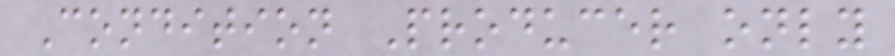Condition Producer only
